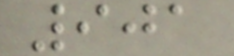901
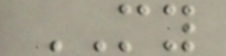MY
